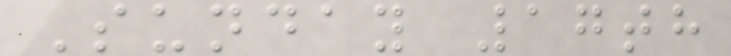Sunday 17th
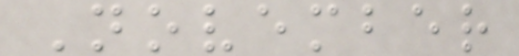November
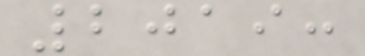2019:
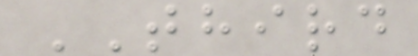THIRD
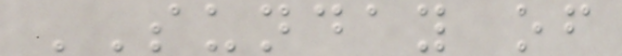SUNDAY of
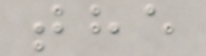the
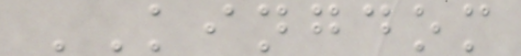KINGDOM
